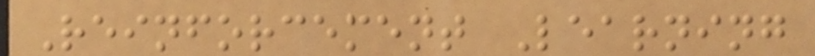Reinforcement Learning
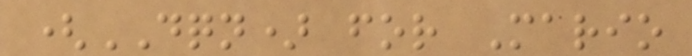(DQN) for Mario
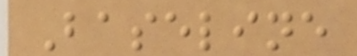Baseline
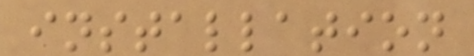installation
